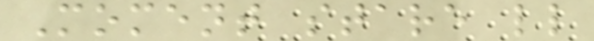Moment stare ll
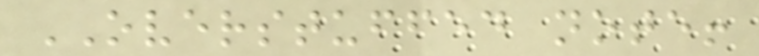OVERSTUFFED note!
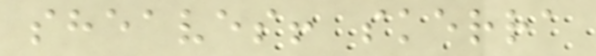sheaves! skerra
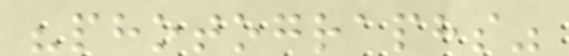"photographs"
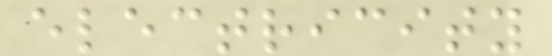electricity
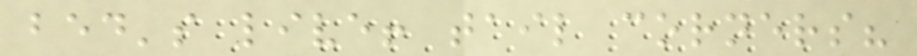bed's live! tail corners?
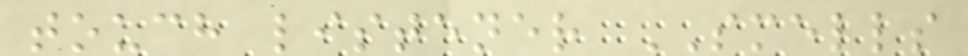touch listener SMELLS
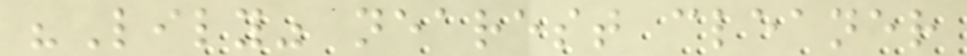"Lily" nearest cleaner
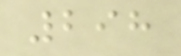298
